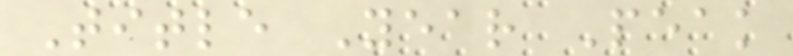Title Year Peak
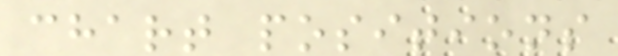chart positions
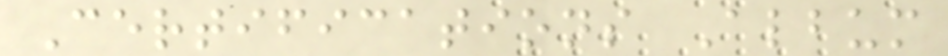Certifications Album
